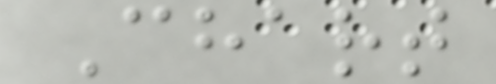Chart
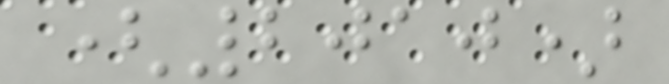(2010)
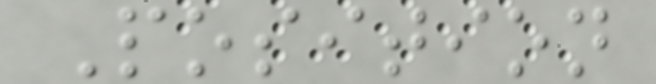Position
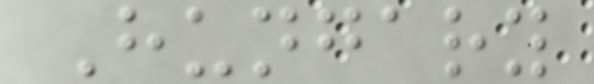Hungary
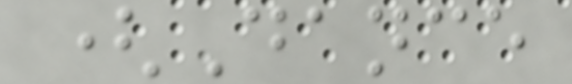(Dance
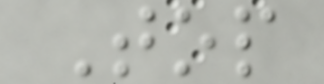Top
